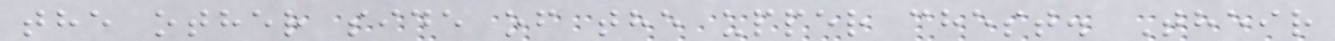the other side of the upper chest. Their
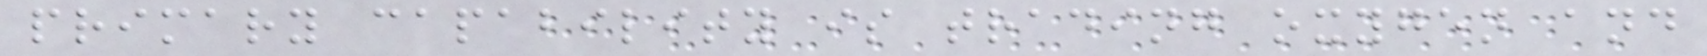primary capability is trading oxygen and
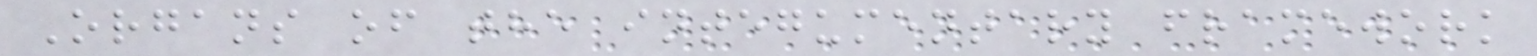Organs of the integumentary framework
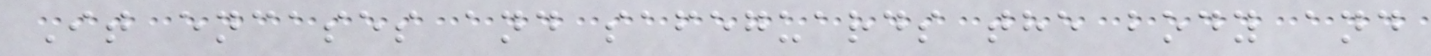It encases and safeguards the body and
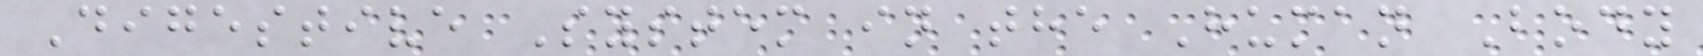Digestive System in the Human Body
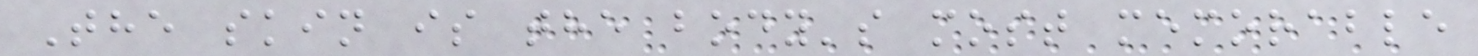The skin is the body's most memorable
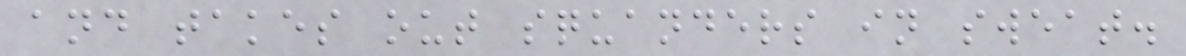and takes out squanders in sweat.
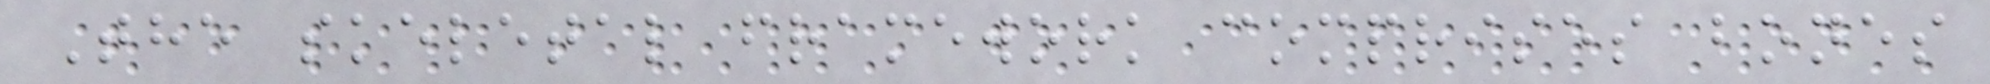The skeletal framework comprises bones
